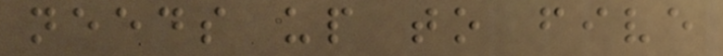needs up to five
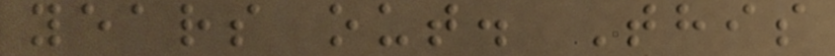years out. This
